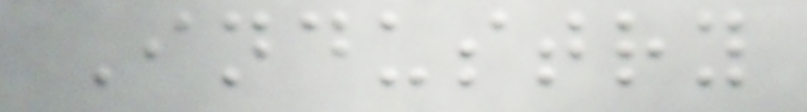Industry
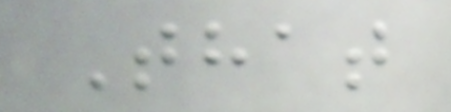That
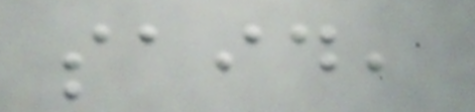said,
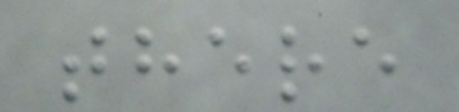there
